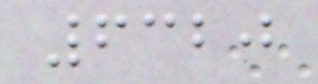6320
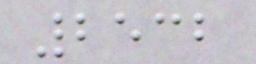2532
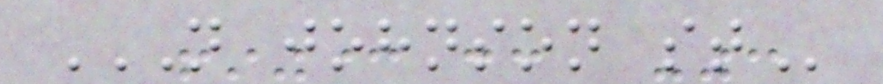N JOHNSON ST
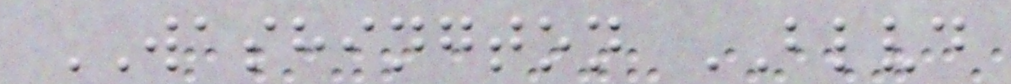WASHINGTON BLVD
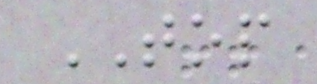TOP
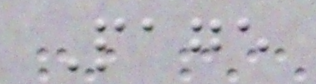Page
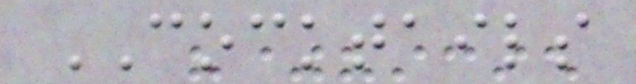COCKTAILS
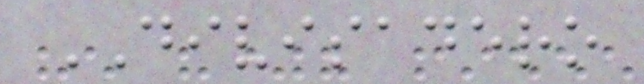DIVISADERO
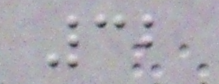32
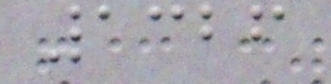1326
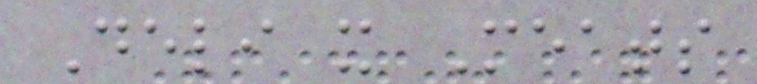Deli x Meats
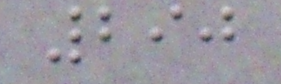290
